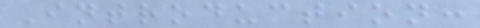Introduction:
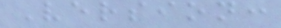Version:
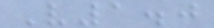V1.0
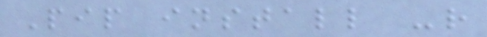Pip install -r
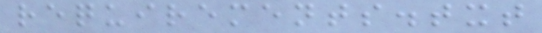requirements.txt
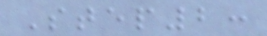Step2:
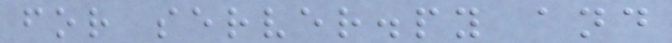for server.py and
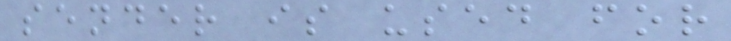sender is used for
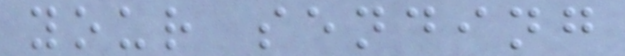your sending
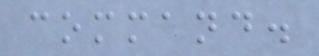command.
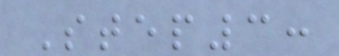Step3:
